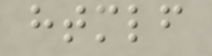htmlf
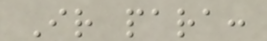Ir para:
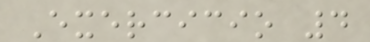Exercicio 4
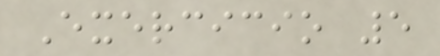Exercicio 5
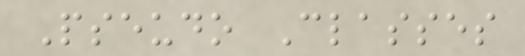Pseudo Classes
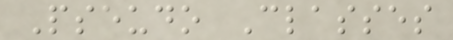Pseudo Classes
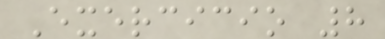Exercicio 8
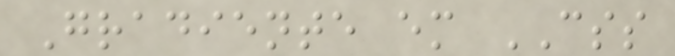Gradiente em CSS
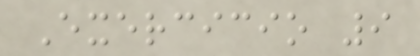Exercicio 9
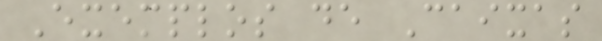Exemplos de Caixas
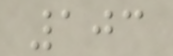103
